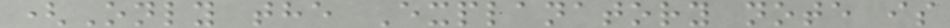(Only the Explanatory note is
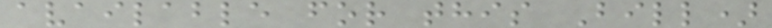available for this Bill)
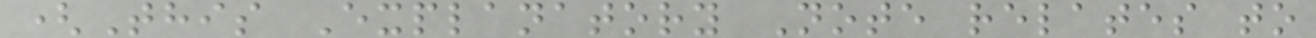(This Explanatory Note relates to
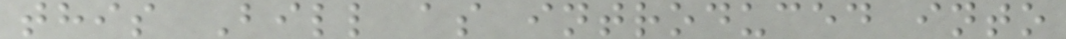this Bill as introduced into
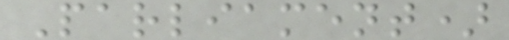Parliament)
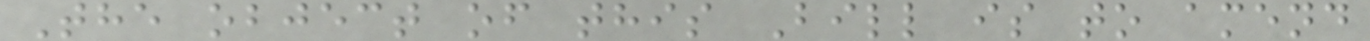The object of this Bill is to amend
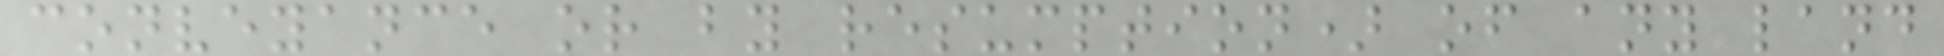conveyance or by resumption) of any land
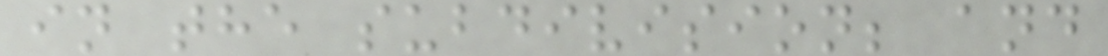in the subdivision; and
